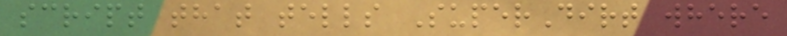script that tells SuperDirt where
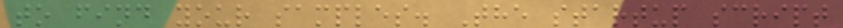to find your samples. The startup script
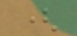(
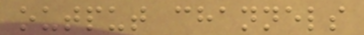output channels
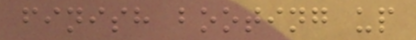finish booting up
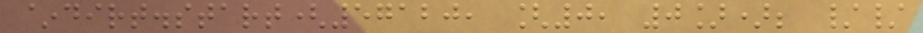~dirt.start(57120, [0, 0]); //
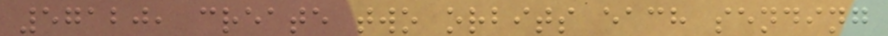57120, create two orbits each sending
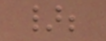};
